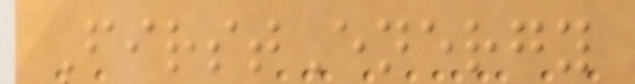FirstEnergy
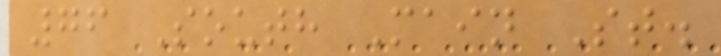76 South Main St.
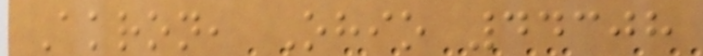Akron, Ohio 44308
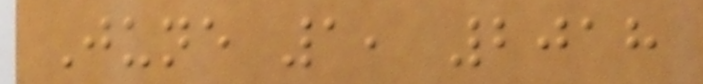June 1, 2018
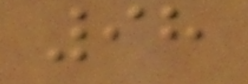98
